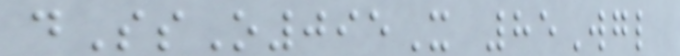dSsO095X 85Wgl
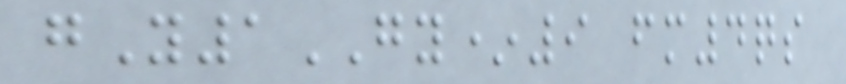gY1GY*9 fm4qs
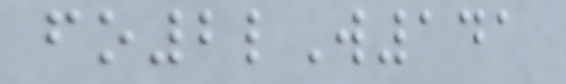fo2lW141
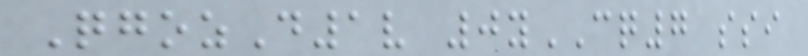QgozD1v 0yCQ7 ssi
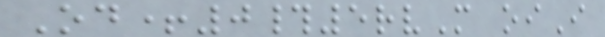Od+0#5rvM oiI
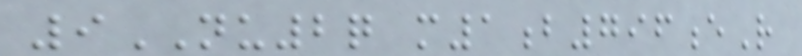9NU2q m1b796eR
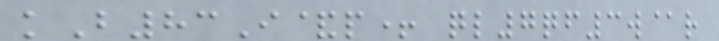kB83I&p+ ql7qf3w@r
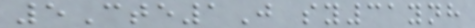5Cte1J sy31ynh
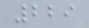229
